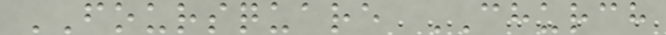FOURSQUARE CHURCH
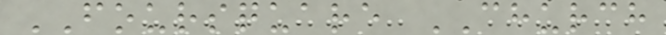FOURSQUARE CHURCH
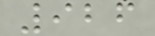926
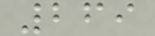269
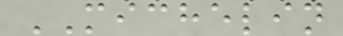MICHELIN
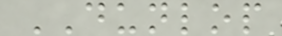DUNLOP
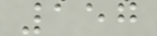157
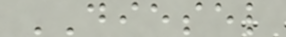DIESEL
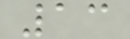13
